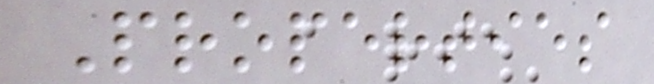Properties
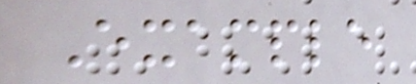Example
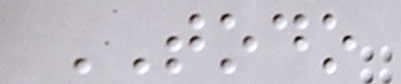TODO
